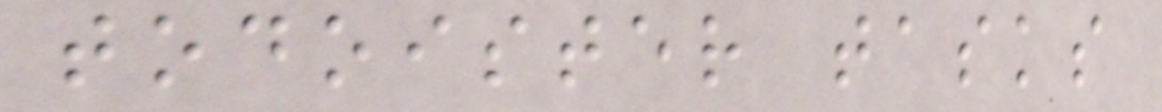todoister tasks
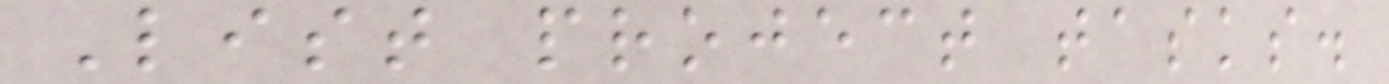List project tasks.
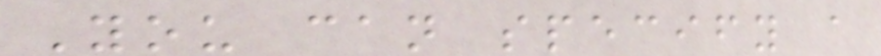You can specify a
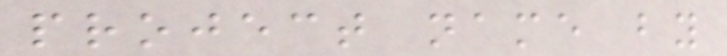project name by
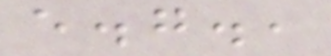e.g.,
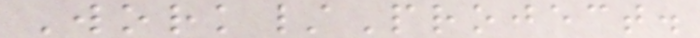Work/Project.
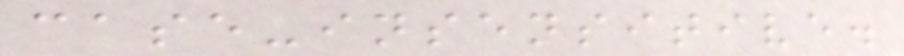case-insensitive.
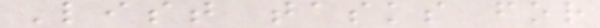List tasks for
